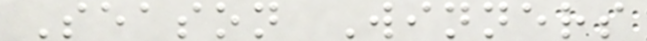Season Winners
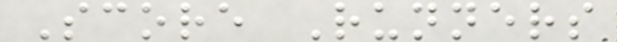Score Runners
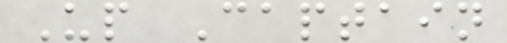Up Captain
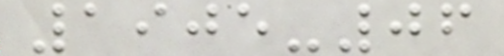1905-06
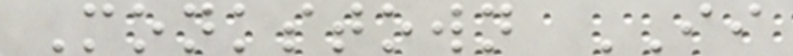Monkstown II
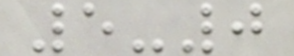5-0
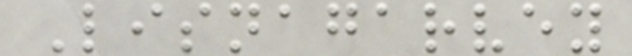Lisnagarvey
